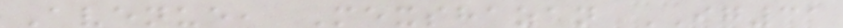Avenue, Mexshazan IG31
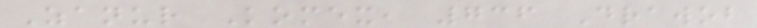Zanur Komex, 736 Drawob
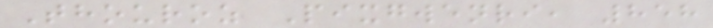Thouroz Pixgwenri, 858
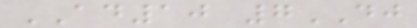AD10 7DJ
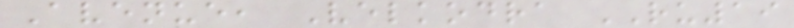Avenue, Velkodra RU19
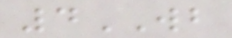4WB
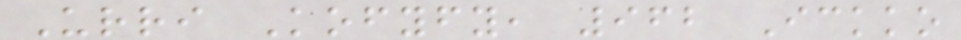Urri Kofyfy, 962 Ickko
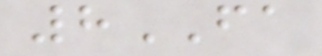8FA
